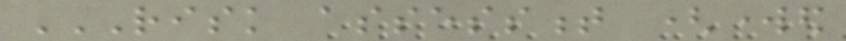RISK ASSESSMENT (WORKED
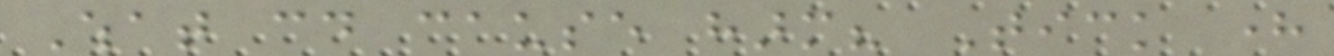What could cause harm? Tick here
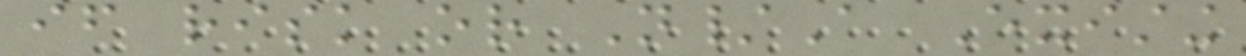if risk or N/A Existing
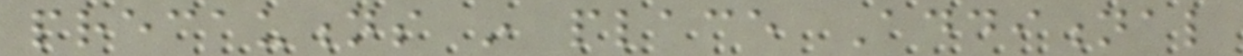precautions in place Additional
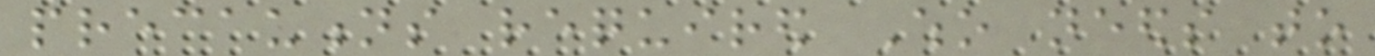precautions required Who needs to
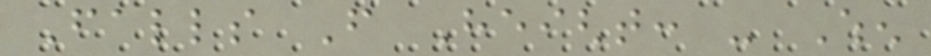Falls From Height: - When
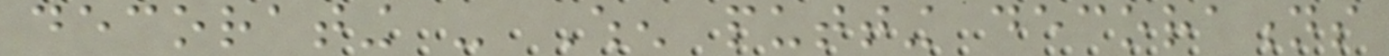decorating - When putting decorations
